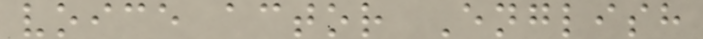voice actor English
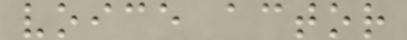voice actor
